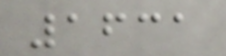1631
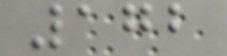172
